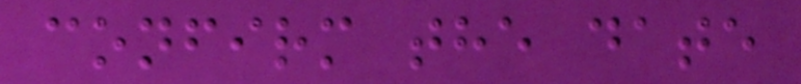confirm the date
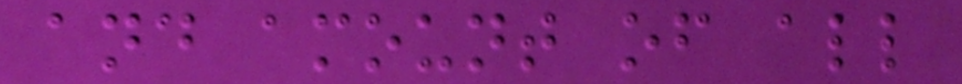and amount of all
